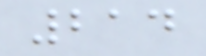214
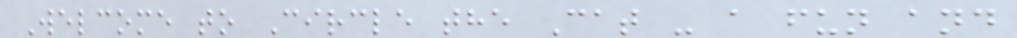Welcome to Circle the Cat - a fun and
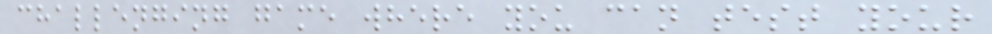challenging game where you can test your
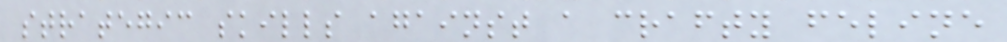strategic skills against a crafty feline
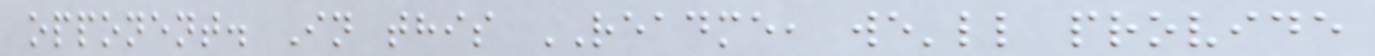opponent. In this README, we'll provide
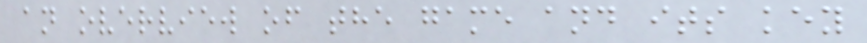an overview of the game and its key
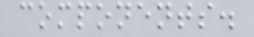components.
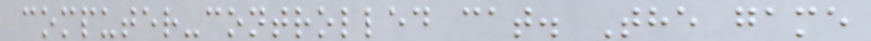computer-controlled cat. The game
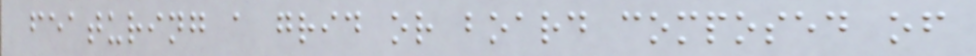featuring a grid or board composed of
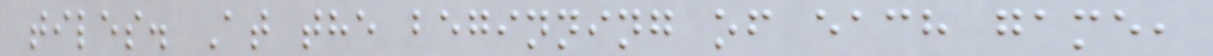tiles. At the beginning of each game,
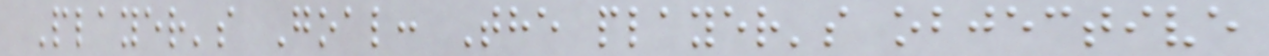Player's Goal: The player's objective
